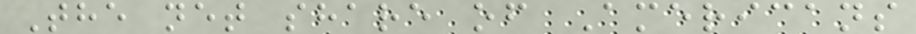The net share of Americans
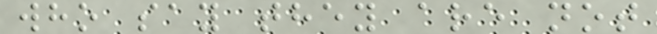who say they are not
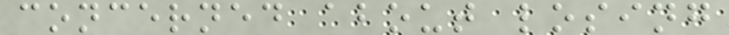concerned about losing
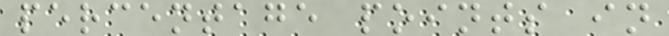percentage points in
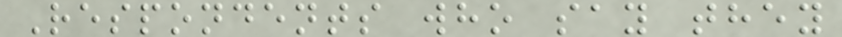Respondents who say they
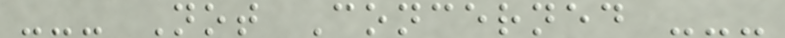--- Not Concerned ---
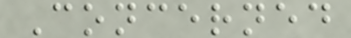Concerned
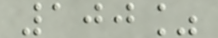100%
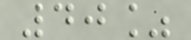40%
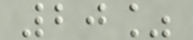20%
